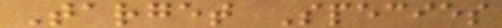Target Species
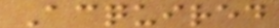Acquired
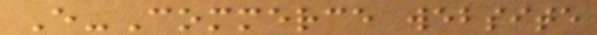E-Commerce website
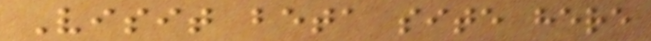Visit beta site here
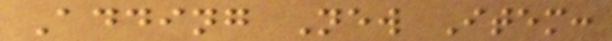Adding New Item:
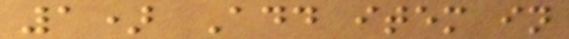1) Add item in
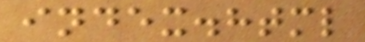index.html
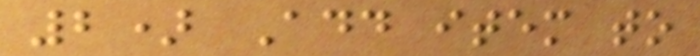2) Add item to
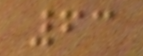63
